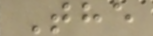The
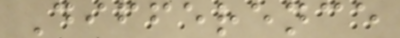Difference
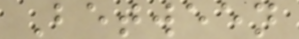Between
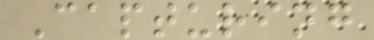Capturing
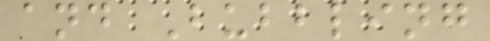and Bubbling
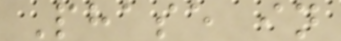Phase in
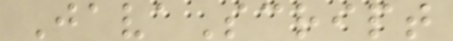JavaScript
